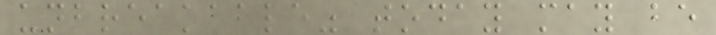unbreakable" today may be
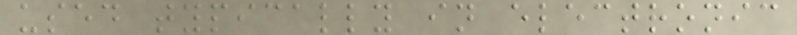used typically in electronic
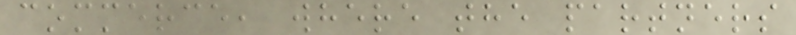commerce, where the partners
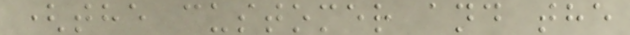(the customer and the
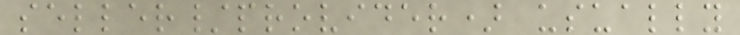seller/provider) usually
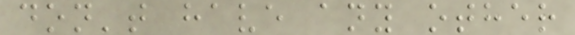don't have any other
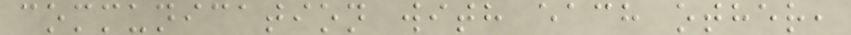communication with each other,
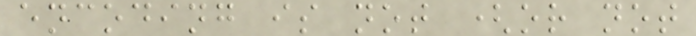encoding is not (or not
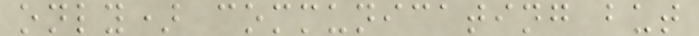only) communicating but
